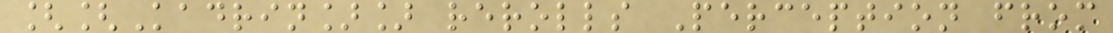[[Kadrin]] rerolls Perception from
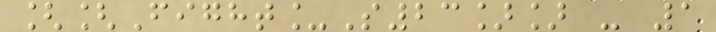[[Fight_S23]] - 1
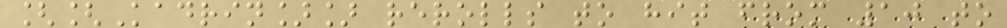[[Kadrin]] rerolls to hit from 10 to
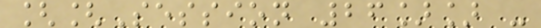[[Session 26]] -
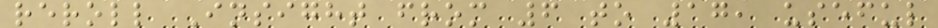reroll Insight from 6 to 17, useful
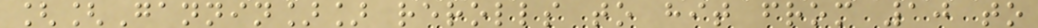[[Gannin]] rerolls to hit from 10 to
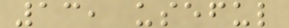13, useful
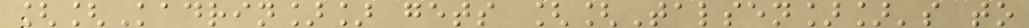[[Kadrin]] gets [[Talsen]]'s to
